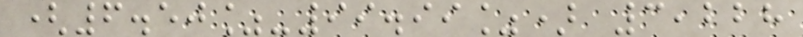(6.50%-99.99%) 3,228
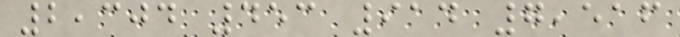2,304 453 914 7,516
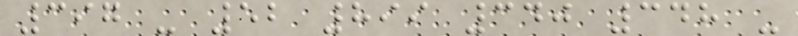397 - 52 899 340 348 -
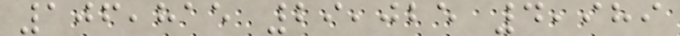106,815 29,025 4,989
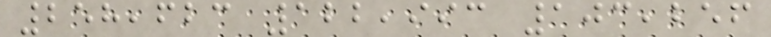258,623 122,993 103,256
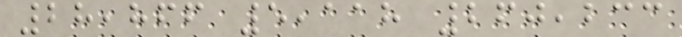28,866 5,118 260,233
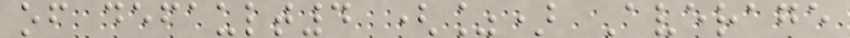of default4 (%) Average
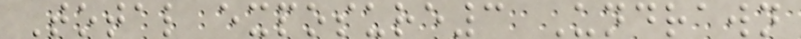Total exposure3 Undrawn
